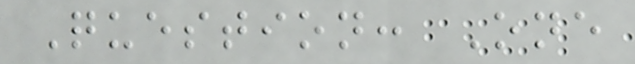Question: One
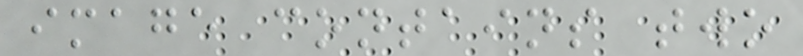image contains two
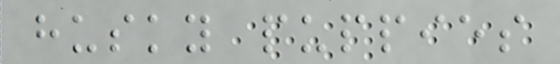husky puppies
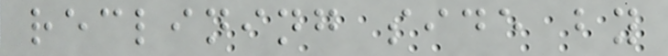reclining side by
